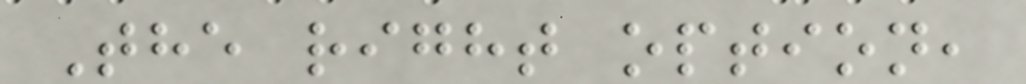The right option,
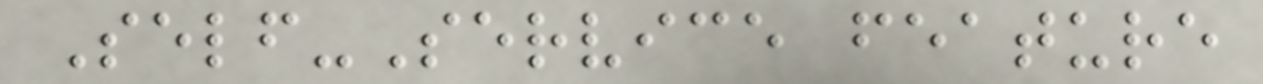Self-Service feature
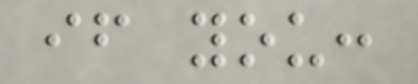if you:
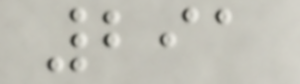291
